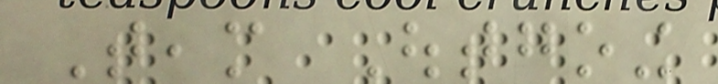Team Outgoing
